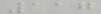117
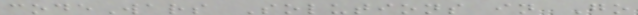codeWars Solutions in Go
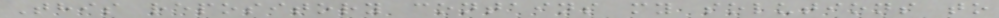This repository contains my solutions to
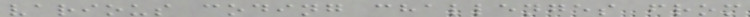various coding challenges from
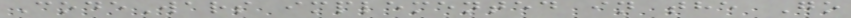CodeWars implemented in the Go
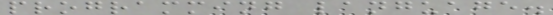programming language.
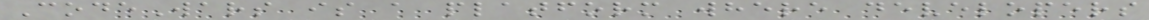CodeWars is a platform where developers
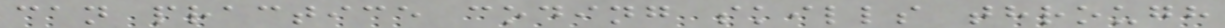can practice coding skills through
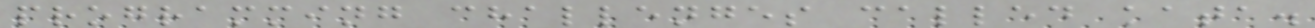programming challenges called kata.
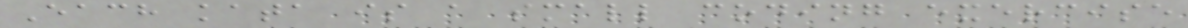Each kata is a small coding exercise
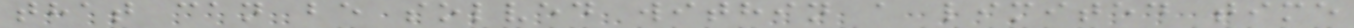that can be solved within a limited time
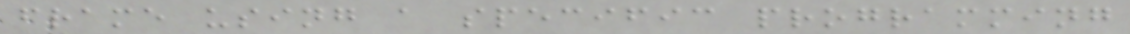frame using a specific programming
